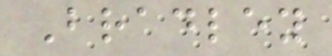Bradley
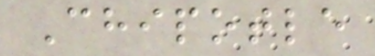Chipotle
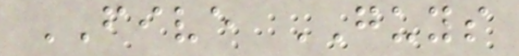FIVE GUYS
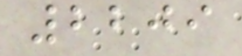2209
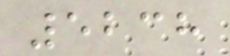5238
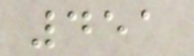451
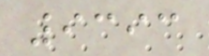9393
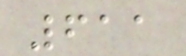611
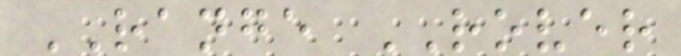RANGE ROVER
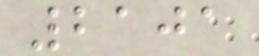2101
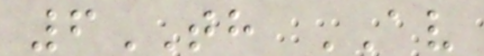6TH AV
